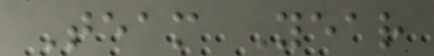Team Year
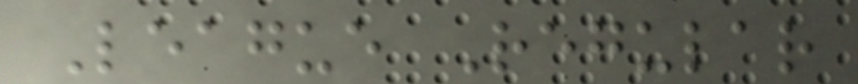League Regular
